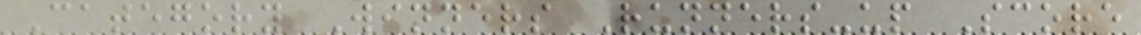Category Winners Runners-up Score
